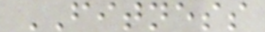FITNESS
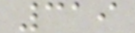319
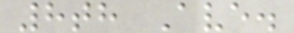8th Ave.
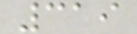319
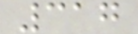317
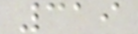319
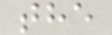the
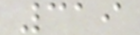319
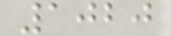1020
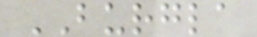BURGLA
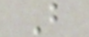B
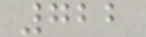722
